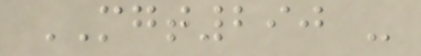MGT290 -
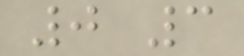0 3
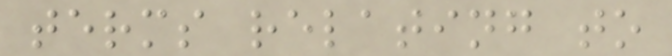terms relating to
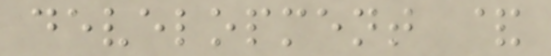development &
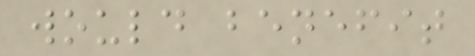would benefit
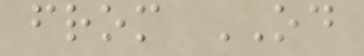from OD
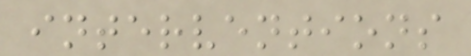interventions
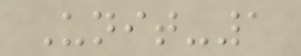Unit-1
